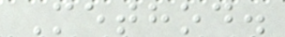Method.
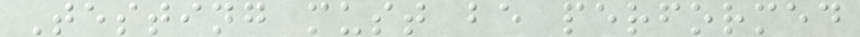Testing must be performed
